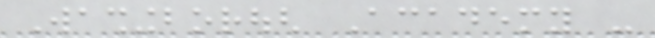Washingborough Academy -
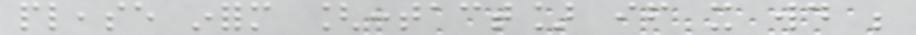please inform [contact] if it would be
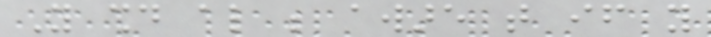You should also be aware that if you
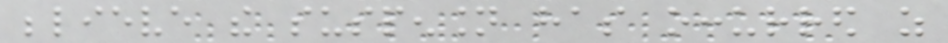believe the suspension has occurred as
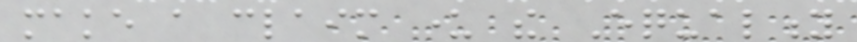make a claim under the Equality
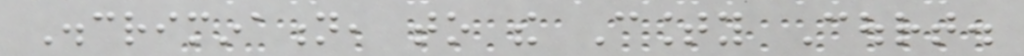Discrimination, to the County Court.
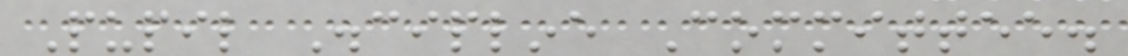Pupil Discipline Committee.
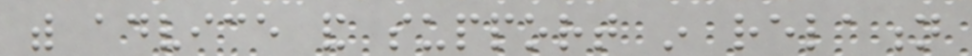with advice and support in relation
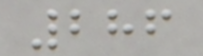286
